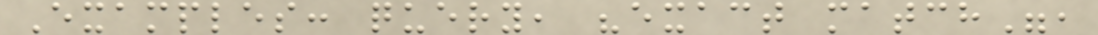Examples: query, "exact match",
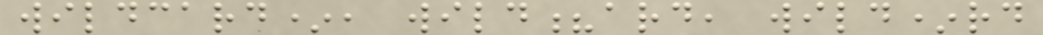wildcard*, wild?ard, wild*rd
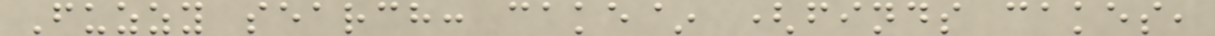Fuzzy search: cake~ (finds cakes,
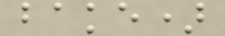bake)
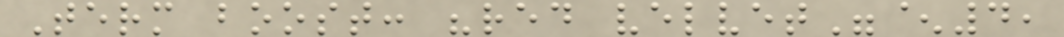Term boost: "red velvet"^4,
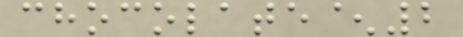chocolate^2
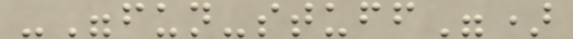-"fun-stuff")
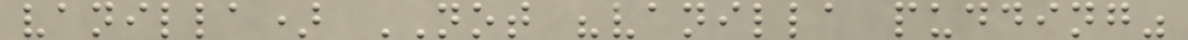vanilla) NOT "vanilla pudding"
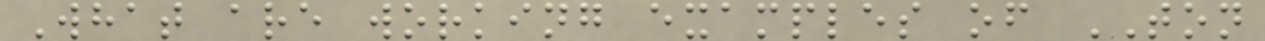What are working examples of TON
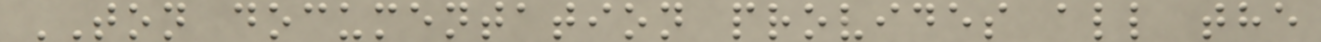TON documentation provides all the
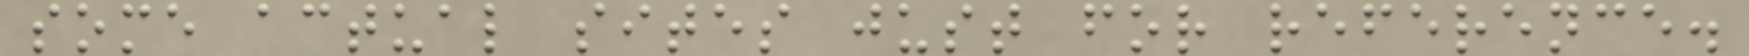some actual sites just for reference.
